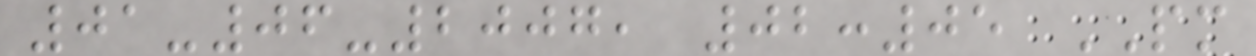01-06-2007, 02:05 PM
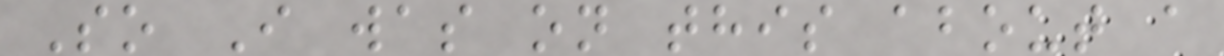So I was on this about a
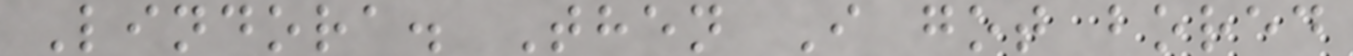Lindora. Then I got bored
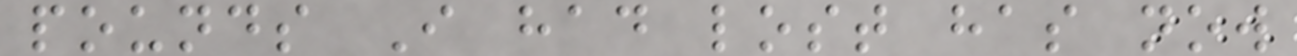pounds I had lost has now
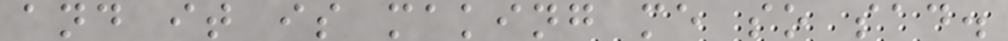and it is making me so sad.
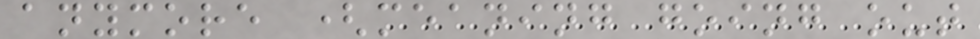anymore (meaning going out
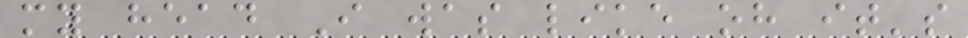my head I was like oh it's
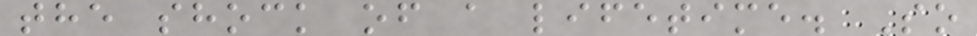the shock of a lifetime. So
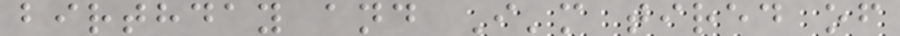birthday and I'm tired of
